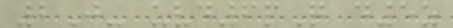2J- uvd6pQ d5z
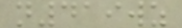n419wz
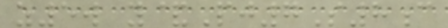z5w y&Pj7S8c
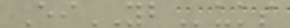EiYBuks
